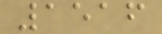1516
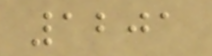1201
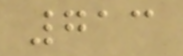713
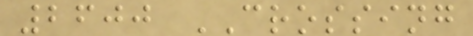2600 CROSSING
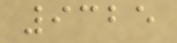9325
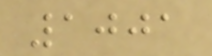1001
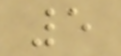5
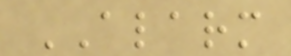ALARM
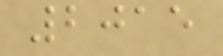2015
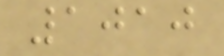1010
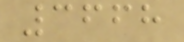3668
